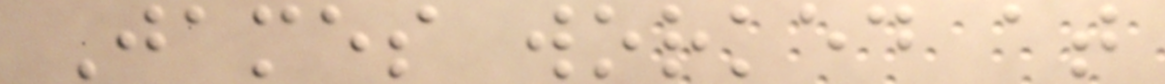James worked at
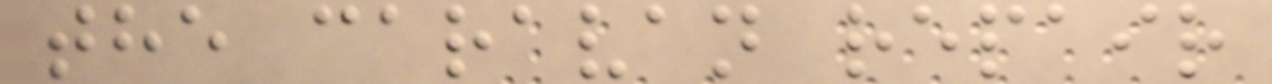the caravan repair
